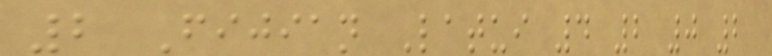2 Fijian Latui 4 2 0 2
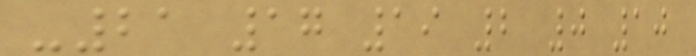-21 17 19 2 0 10
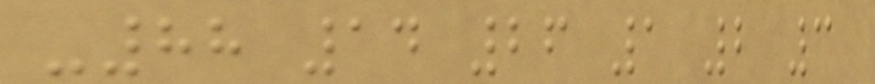-88 14 26 1 2 3
